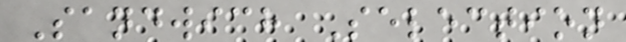Sandwich Selection
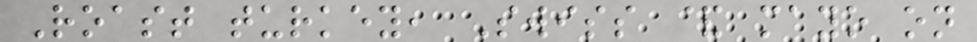Roast turkey, Swiss & mayo on
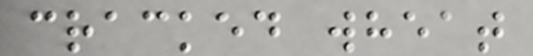cracked wheat
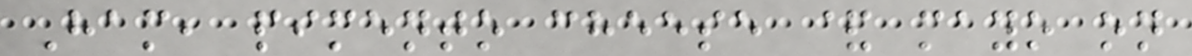Ham, pimento cheese & mayo on
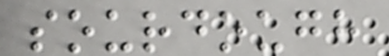sourdough
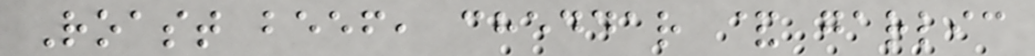Roast beef, cheddar & garlic
